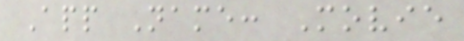App Name: Movie
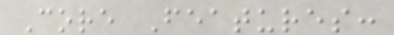Core Features:
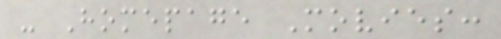- Homepage Movies:
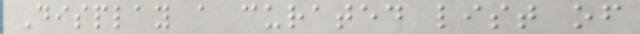Display a curated list of
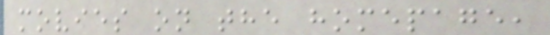movies on the homepage,
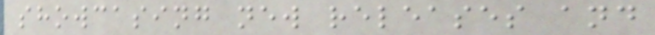showcasing new releases and
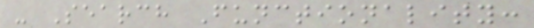- Search Functionality:
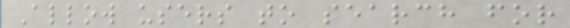Allow users to search for
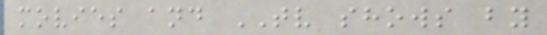movies and TV shows by
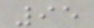95
